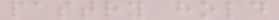pastry hold
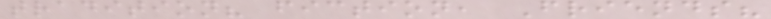tradition? fiction, Friends?
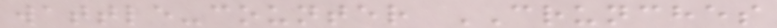wattle-counter CRUNCHES
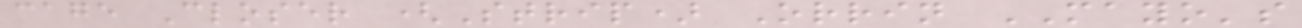cage Closer (Strip) Orrin MAYO's
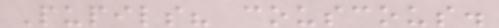Pupils? couscous.
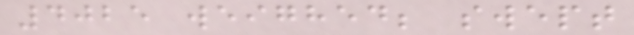4025 weighed; swept
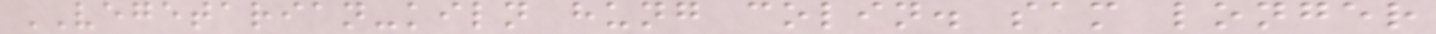VEGETARIAN-kiln hung colin. sam longer
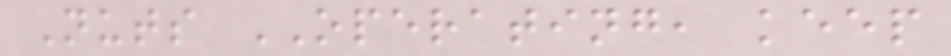Nuts OPERATING, keep
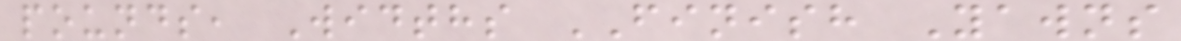pounds, Widths FINISH Yawns
